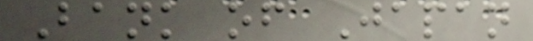Bank of Japan
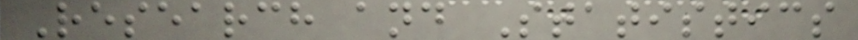Research and Statistics
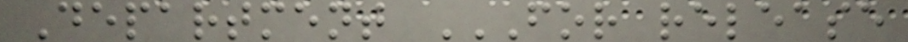Department FOR RELEASE
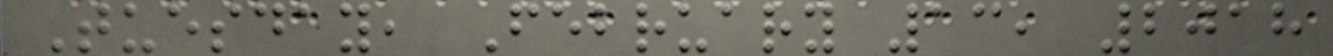Tuesday, February 13, 2018
